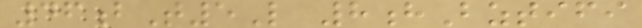46bT5L 8hBztifi
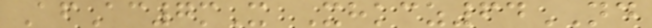AfAc7mX Xhkcz64ND
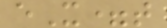eX=t
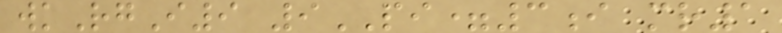wkRgI9 9PI=3i mr1
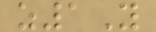z1Y
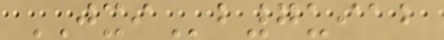JXIb7uiab
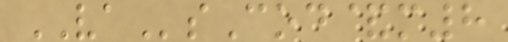VAsCod&m8
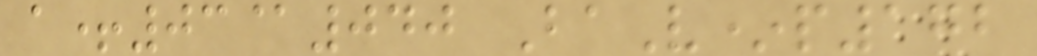a+03@040 BaV*p172
